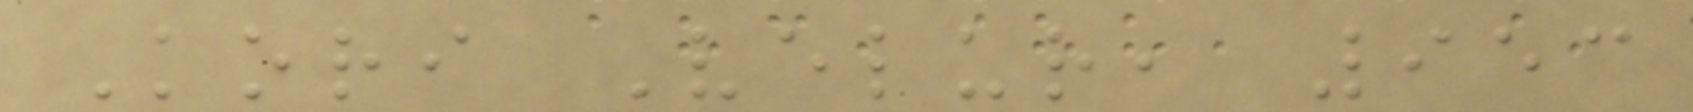Kori Velur, 953
